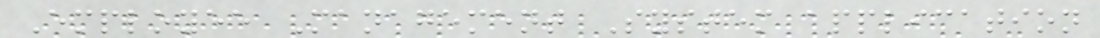Employee Management System application
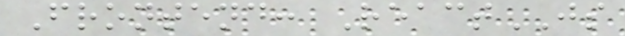Frontend: ReactJS
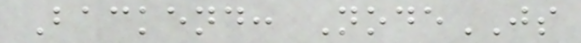Backend: NodeJS
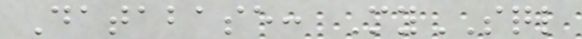Database: MySQL
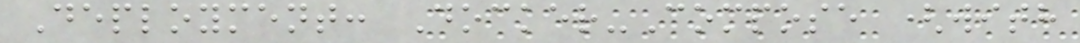Deployment: Docker-Compose (with
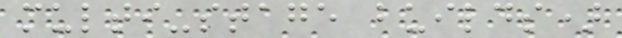multi-stage builds)
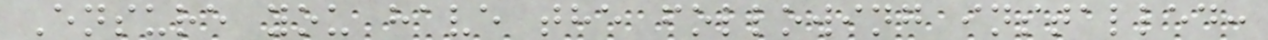Ensure you have the following installed:
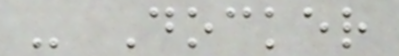- Docker
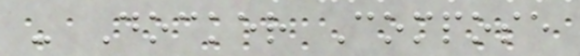- Docker Compose
